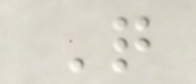Q
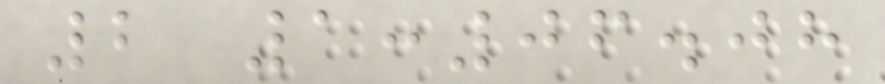2 1:06.08
